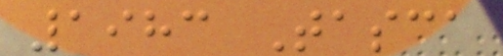1983 Tasca
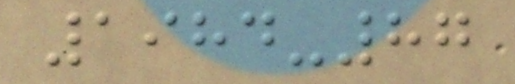1984-87
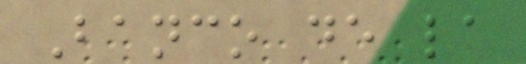Banco de la
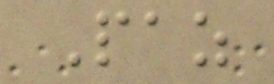Paz
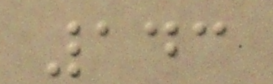143
